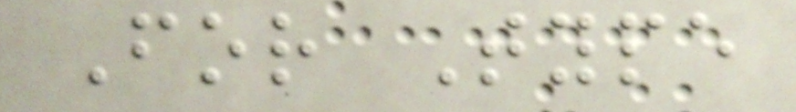For Type
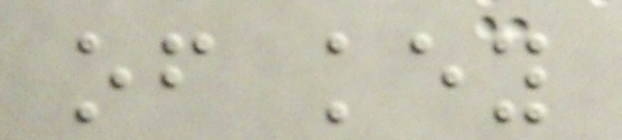of key
